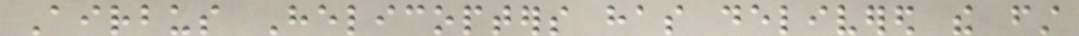Airbus Helicopters has delivered the first
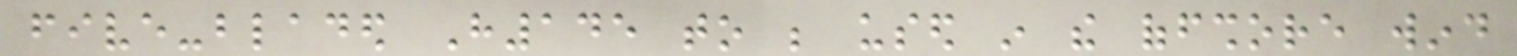five-bladed H145 to be used in the offshore wind
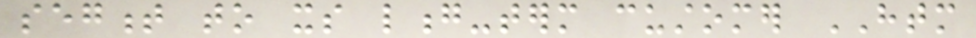segment to its long-term customer HTM
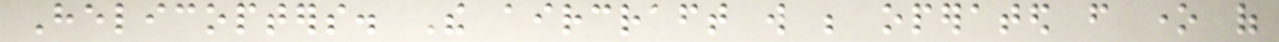Helicopters. The aircraft will be operated from one of
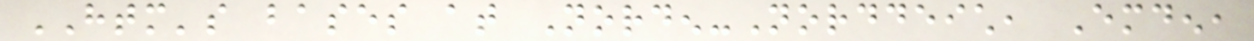HTM's bases at Norden-Norddeich, Emden,
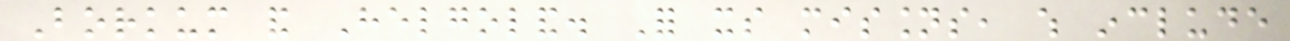Borkum and Helgoland. For its missions, which include
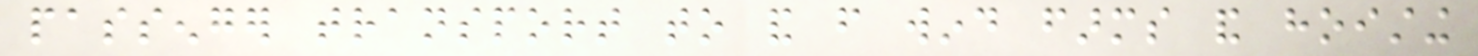passenger transport to and from wind farms and hoisting
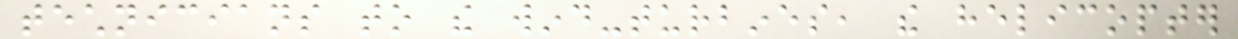technicians to the wind-turbines, the helicopter
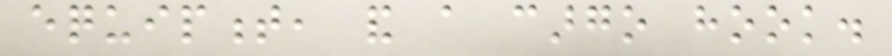equipment, and a cargo hook.
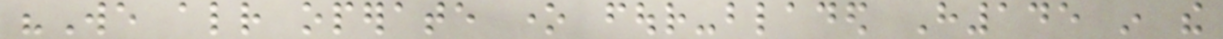"We already operate one four-bladed H145 in the
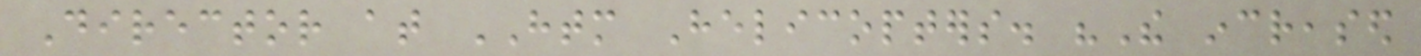Director at HTM Helicopters. "The increased
